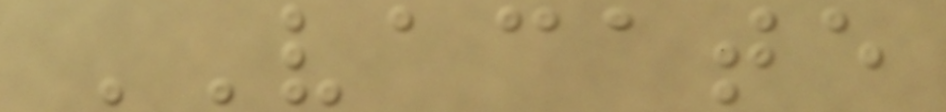VACATE
